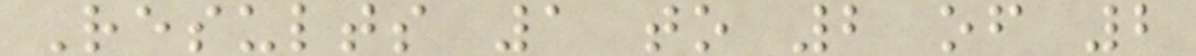Results 1 to 2 of 2
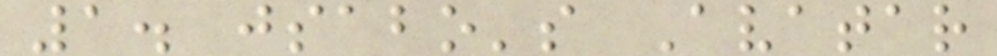1. jsabo's Avatar
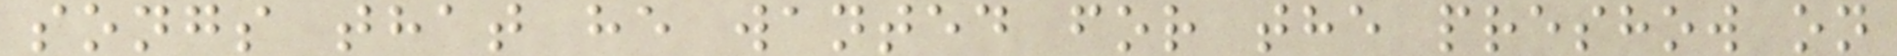songs that he wanted for the preshow on
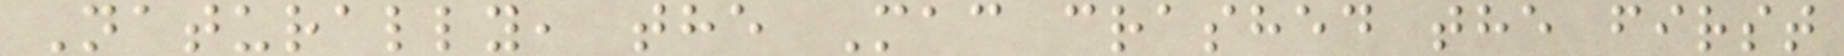Naturally, the Mac crashed the first
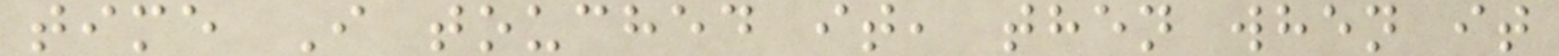time I touched it, then when it
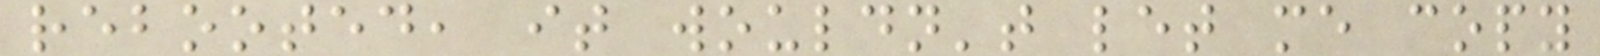rebooted, it wouldn't let me copy
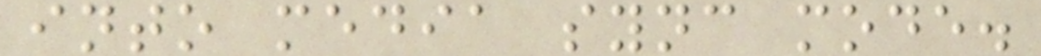into media sync mode.
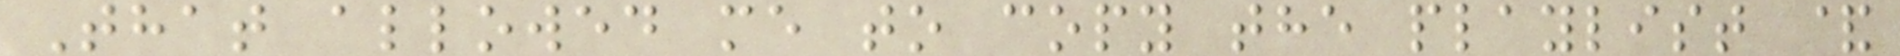That allowed me to copy the playlist &
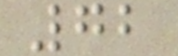72
